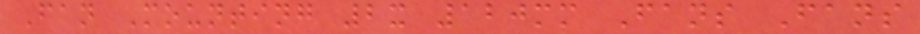Fan Mounting 2x 120mm Fans Fans
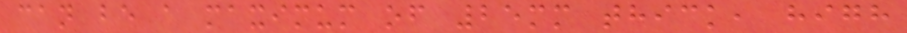can be a maximum of 25mm thick, high
